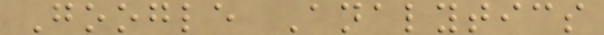Google Analytics
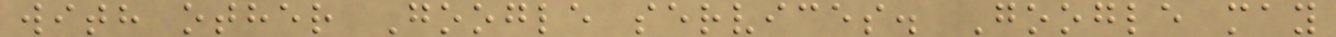with other Google services. Google may
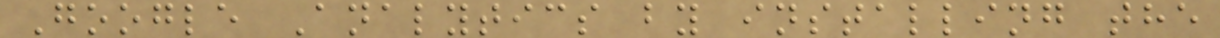Google Analytics by installing the
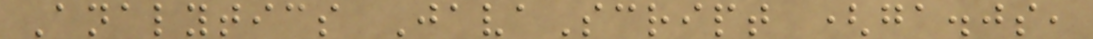Analytics JavaScript (ga.js,
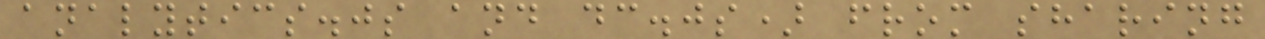analytics.js and dc.js) from sharing
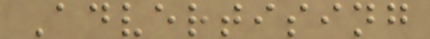Advertising
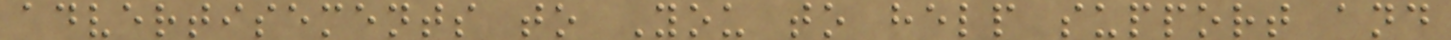advertisements to You to help support and
